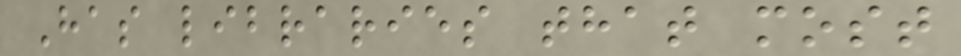Has libraries that most
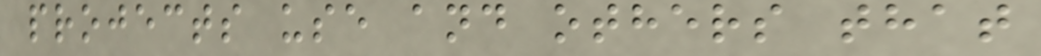projects use and others that
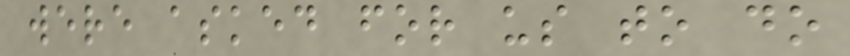were asked for us to do
